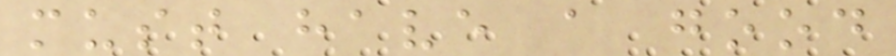must have a good
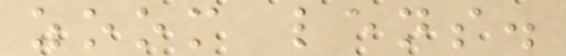zoom lens.
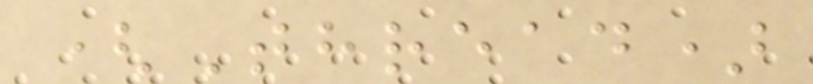(Thread)
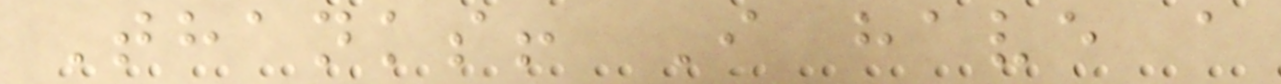Thanks! I have a
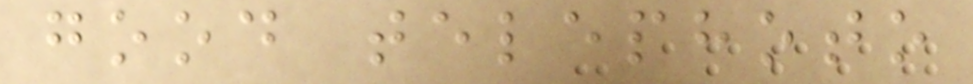good telephoto
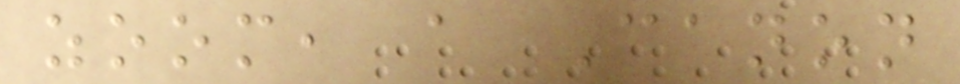zoom, a Canon
